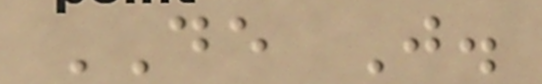DE J.
